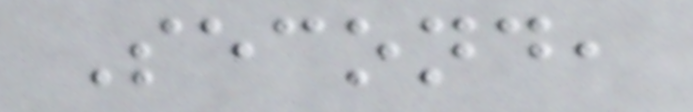Second,
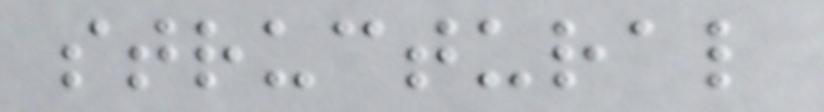structural
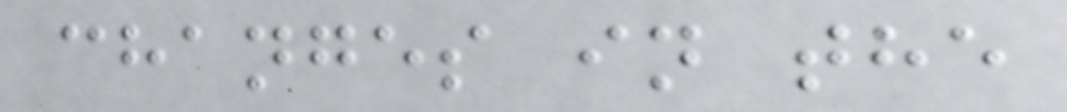changes in the
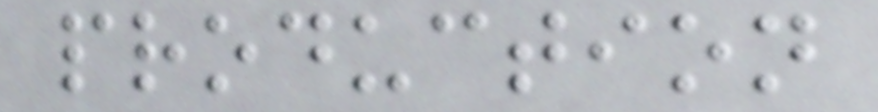production
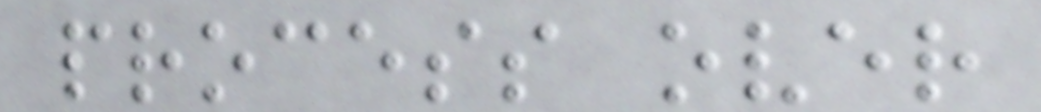process over
